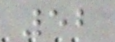52
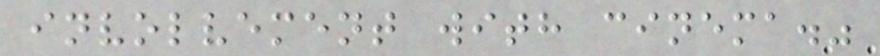involvement with cinema."
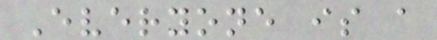Everyone is a
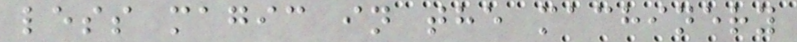less magic in the machinery
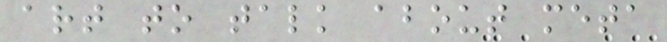art to talk about meta
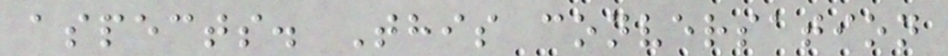aspects. This conversation
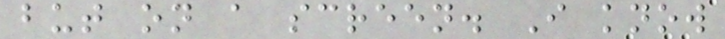but on a screen. I know
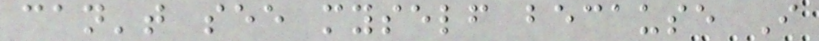can't see myself because I
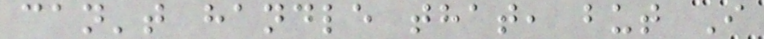can't handle that, but I
